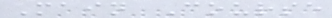Main Course
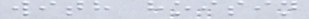with hoisin
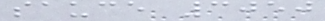sauce 3050
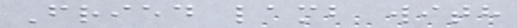Fried lamb with
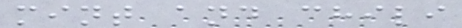mint and chili
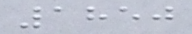1850
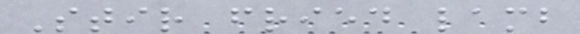Stir fried lamb
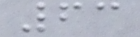63
